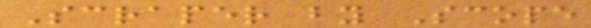Scraper by Scope
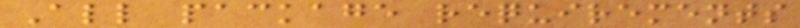All package requirements
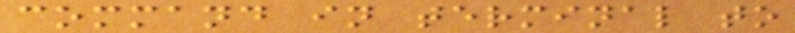command in terminal to
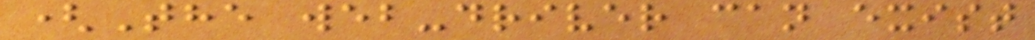(The web-driver can exist
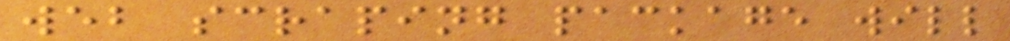web scraping package will
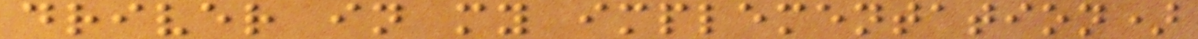driver in my implementation)
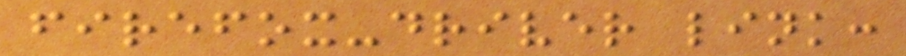firefox-driver link:
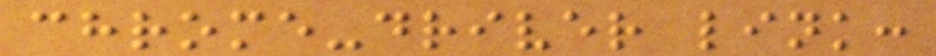chrome-driver link:
